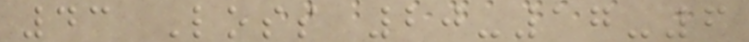43 Loss 20-17-6
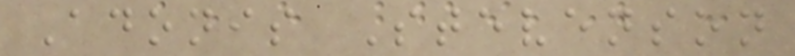Adonis Stevenson
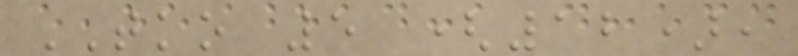TKO 5 (12),
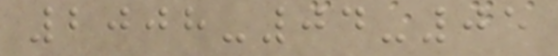2008-04-05
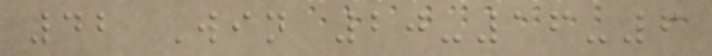42 Win 20-16-6
